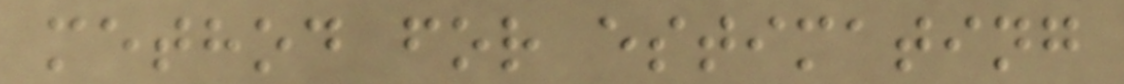method for estimating
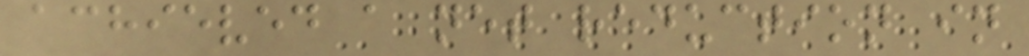achieved a net reduction in
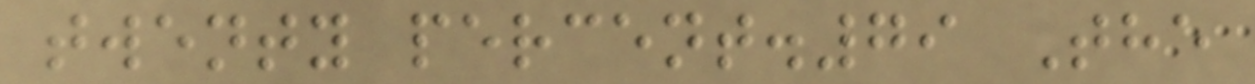twenty percent.79 The
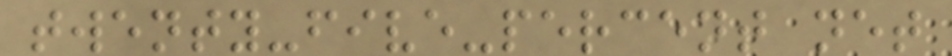twenty-five-percent net
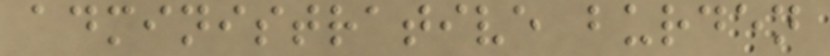administrative burden
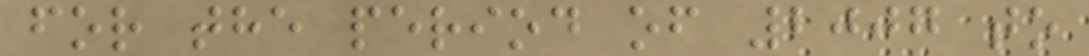for the period of 2007 to
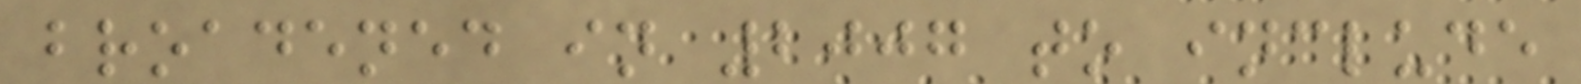broadened in 2007 to include
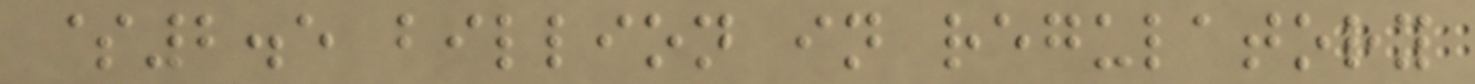$2.5 billion in regulatory
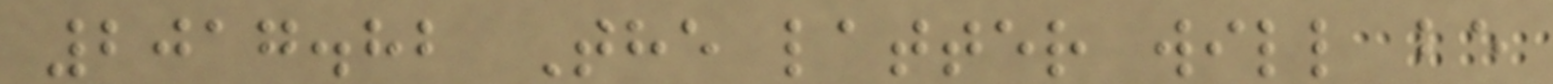2017.82 The latter will be
